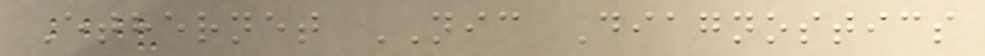Ethernet NIC Diagnostics
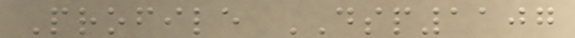Profile DSP1107
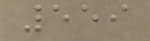559
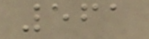561
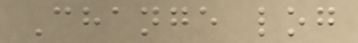Change log
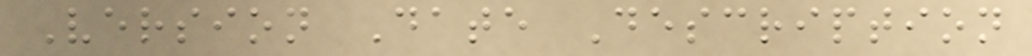Version Date Description
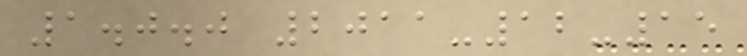1.0.0 2011-12-15
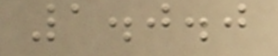1.0.0
